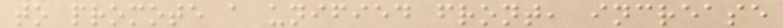to promote a unified front, increase
